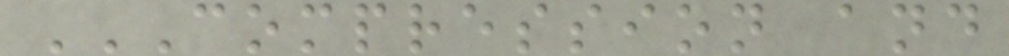COMPRESSION AND
